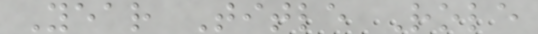Year Title Role
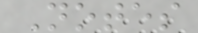Notes
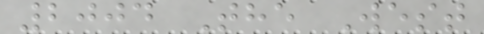2004 The West
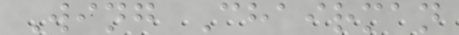Wing Chairman
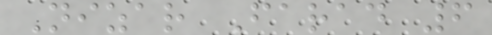Nizar Farad 6
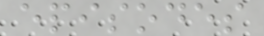episodes
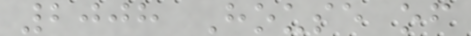2008 House of
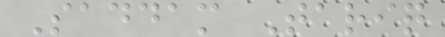Saddam Tariq
